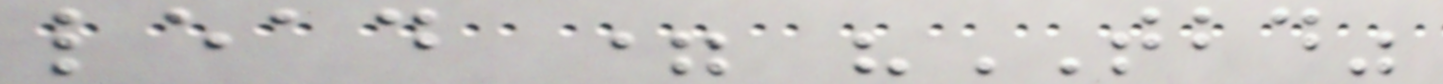lead = "TBD"
